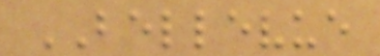BELLEVUE
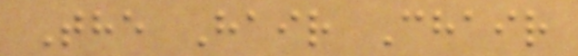The Hair Chair
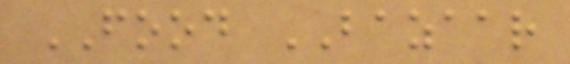FOOD BAZAAR
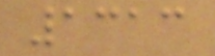1313
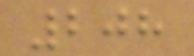208
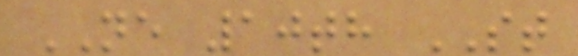NE 10th ST
